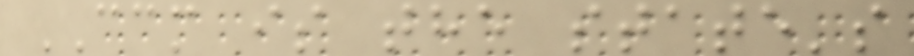CCM is the state's
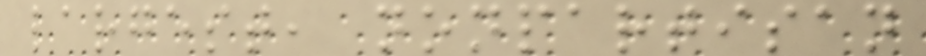largest, nonpartisan
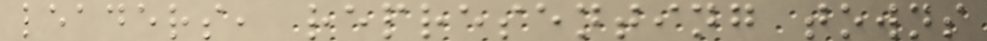leaders, representing towns
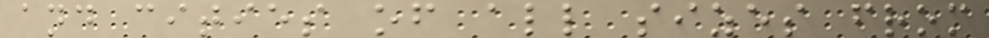and cities of all sizes from
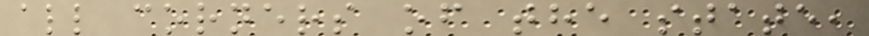all corners of the state,
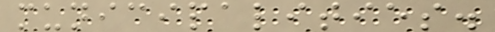municipalities.
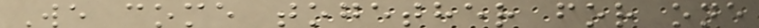We come together for one
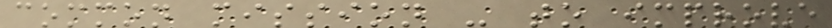common mission - to improve
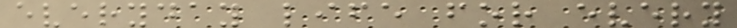everyday life for every
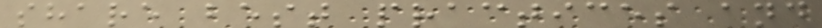share best practices and
